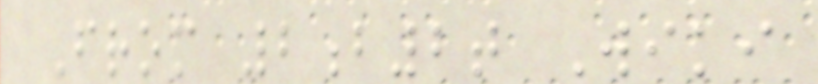From 2b2t Wiki
